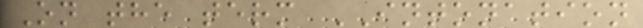On the term INTONATION
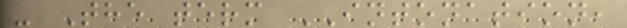- The term INTONATION,
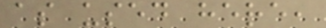as used here,
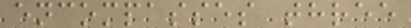encompasses three
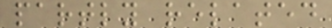partly related
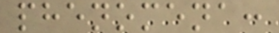phenomena:
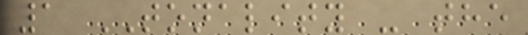1 TONALITY - the
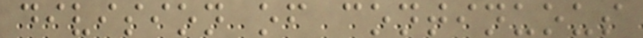division of continuous
